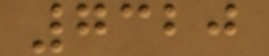7320
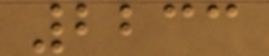2233
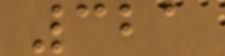321
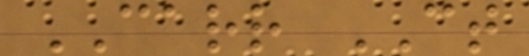CARR CT
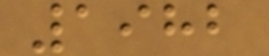1982
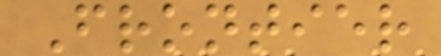Frontier
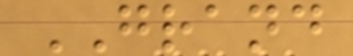GRAND
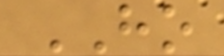HO
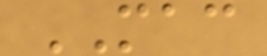MAC
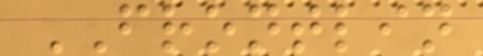FRONTLIN
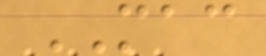MAC
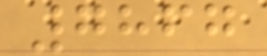7867
